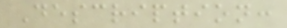Description:
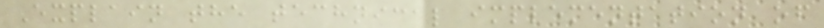Explain the technical implementation of
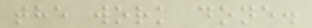the work done.
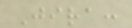Jira:
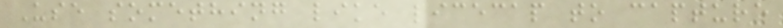Use something like licecap to capture
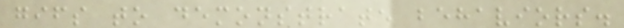gifs to demonstrate behaviors.
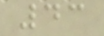43
